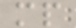mp
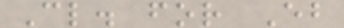Cl. for Eb
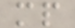mp
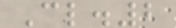Cl.2
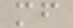mf
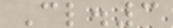Cl.3
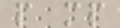p mp
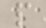p
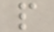p
